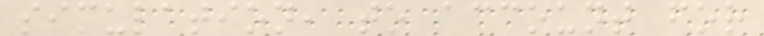simulation, to account for
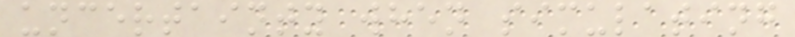uncertainty when simulating
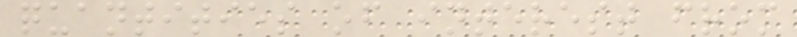quantities of interest from
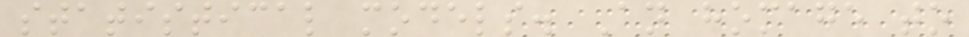statistical models. An homage to
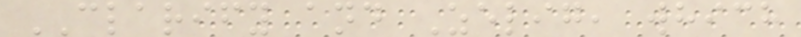CLARIFY and Zelig, which
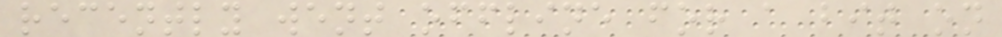recently went offline for a bit on
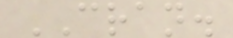CRAN.
